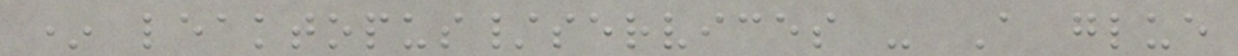* leaktopus/services - A glue
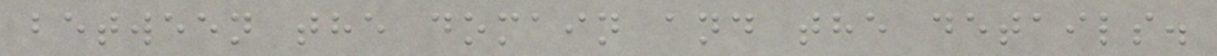between the domain and the details.
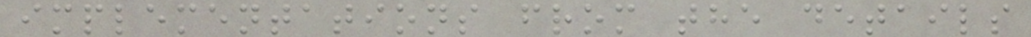implementations from the details
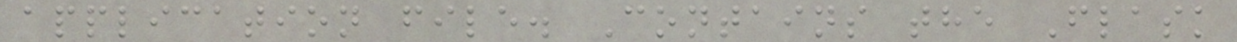application file. Contains the Flask
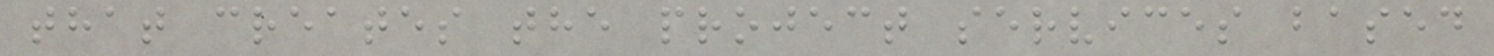that creates the project services based
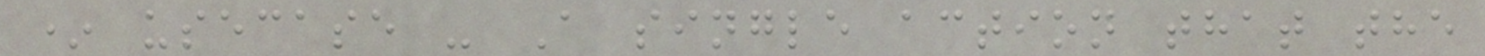* usecase - A single action that the
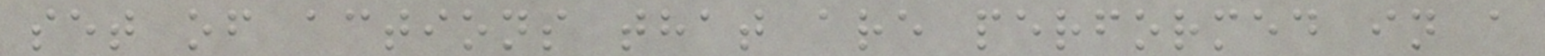set of actions that are performed in a
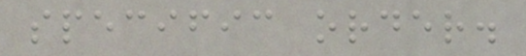specific order.
